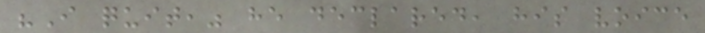"I quit," he declared, his voice
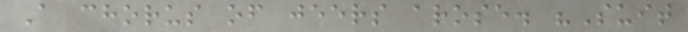A chorus of jeers arose. "Suit
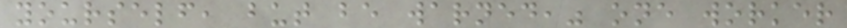yourself, but be warned," one worker
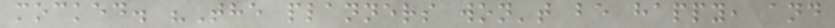mocked. "The planners won't be happy, and
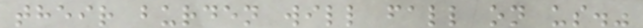their burden will fall on us."
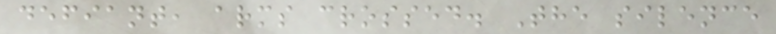defiant, arms crossed. The silence
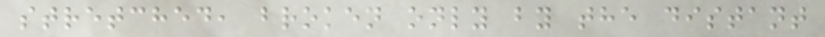stretched, broken only by the distant
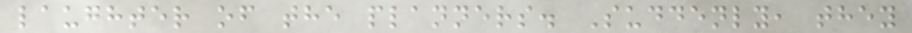laughter of the planners. Suddenly, they
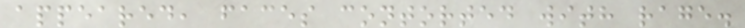appeared, faces contorted with rage.
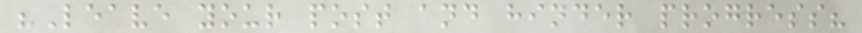"Leave your post and hinder progress?
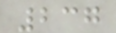237
